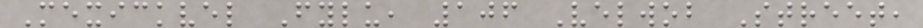Mexickvel Fylu, 106 Velwob Street,
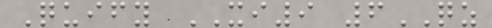Quify XI9 6QZ
